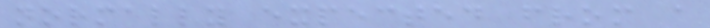normally expected from a
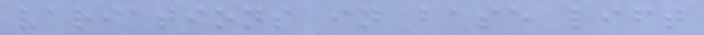variations in base lift
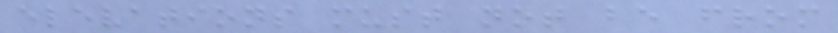elevations must not be from
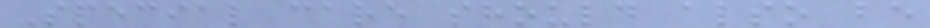Special care should also be
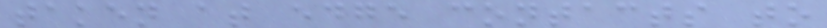taken at edge contacts to
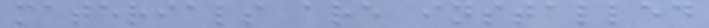materials are installed
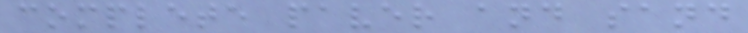complete paver and sand
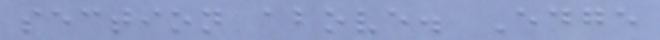section above. Edge
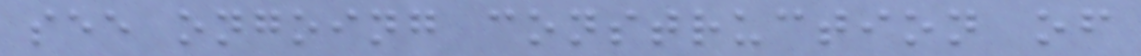see ongoing construction of
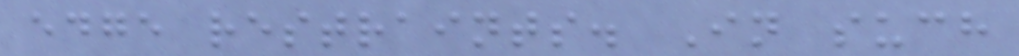edge restraints. In such
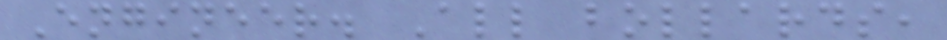Engineer. All bollards,
